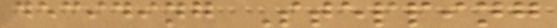deciding Stepping
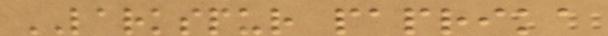LARKSPUR paprika
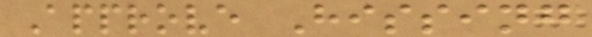Approve Hissing
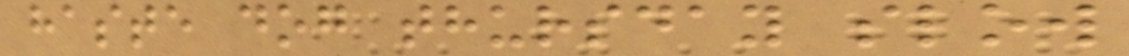haste dog thursday slow
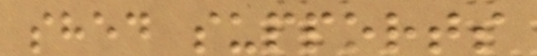shed supports
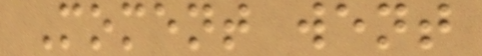Moment went
